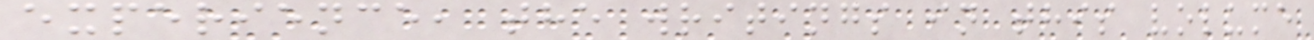experience, the writings in this volume
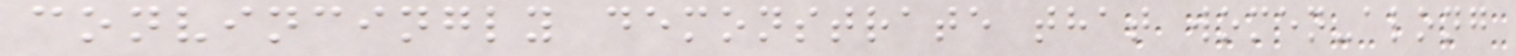convincingly demonstrate that women-along
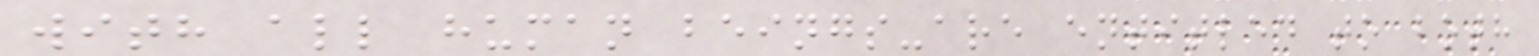with all human beings-are entitled to both
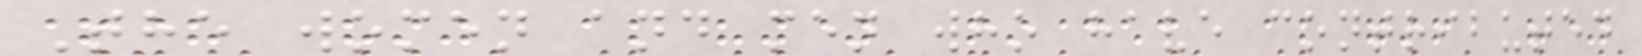The women and men who have contributed
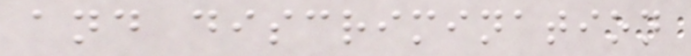and discrimination
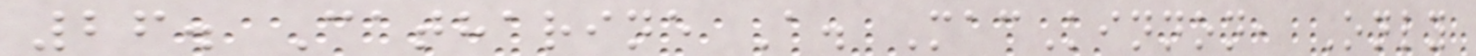26. Catharine A. MacKinnon, Only
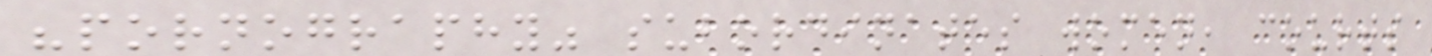"pornography" subordinates women, courts
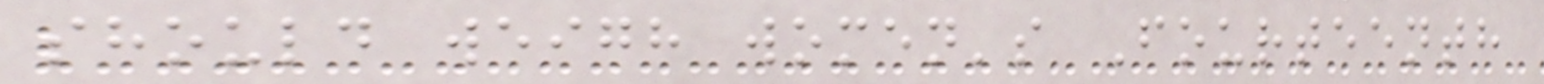should weigh women's Fourteenth
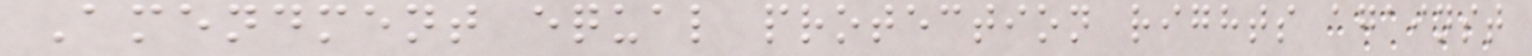Amendment equal protection rights against
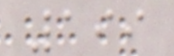199
